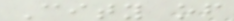City of
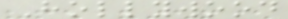Hollywood
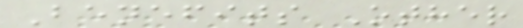Benefits Other
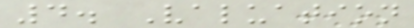4. Valuation
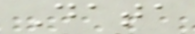Data
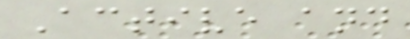Active and
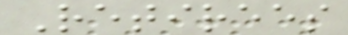Retirees
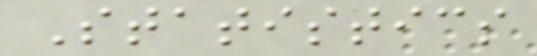Statistics
